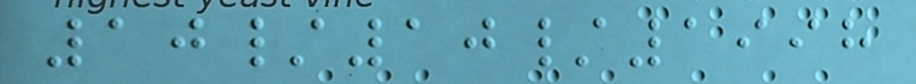10/10/1998
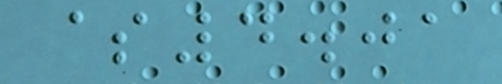$4.01
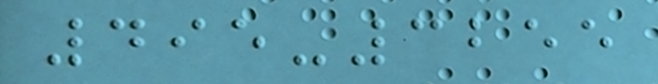495-3255
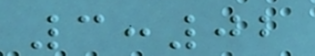3:02
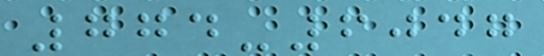774-6047
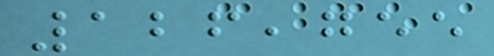126,755
